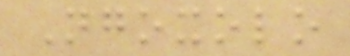Ngoxolo
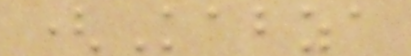(Kabza
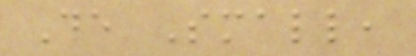De Small,
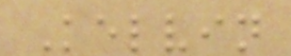Kelvin
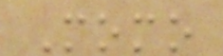Momo
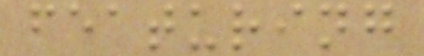featuring
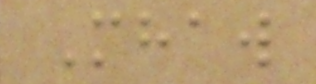Mhaw
